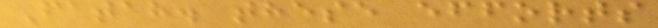Fatah. these efforts
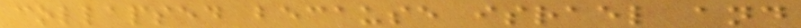collapsed because israel and
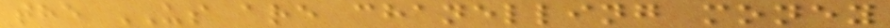the US are chanelling money
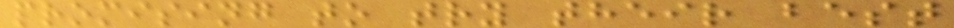promising to try their best
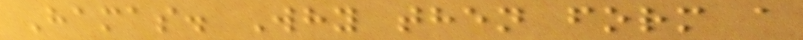Hamas. Why then form a
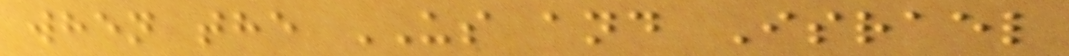when the US and Israel
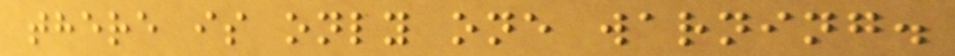there is only one warning.
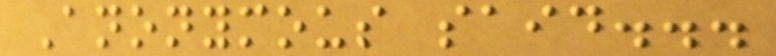Anonymous said...
